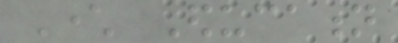Character Education
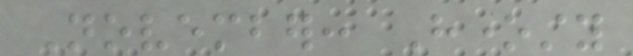November: Honesty
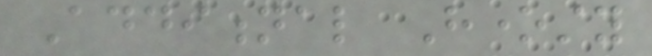Additional Honesty
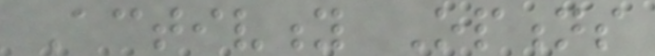Activity Options
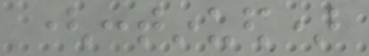(continued)
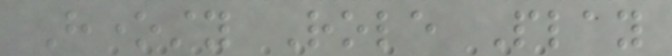Honesty Role Play
